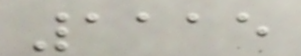1115
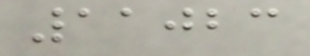11023
